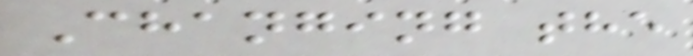Changing the
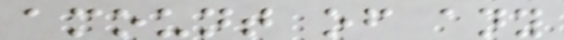amount of any
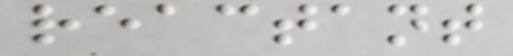reactant
